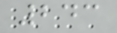243
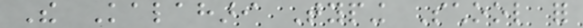The Kalahari Typing School for
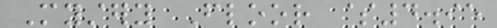Mystery Floor $4.95
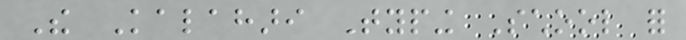The Kalahari Typing School for
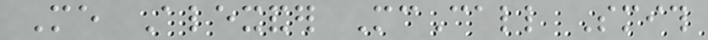Me Alexander McCall Smith
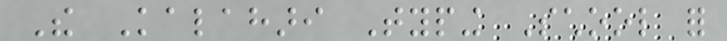The Kalahari Typing School for
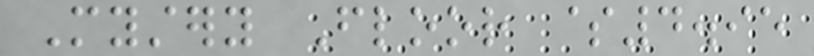Mystery Floor $4.95
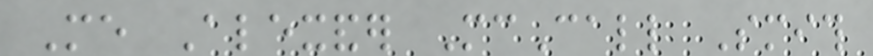Me Alexander McCall Smith
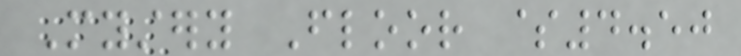Mystery Floor $4.50
